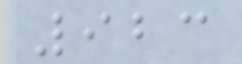923
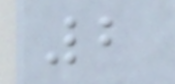2
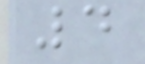4
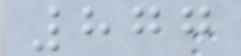877
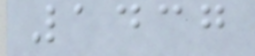1437
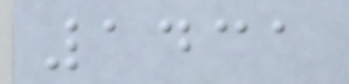1431
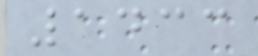1433
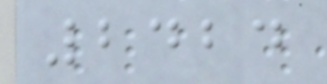2424
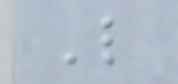L
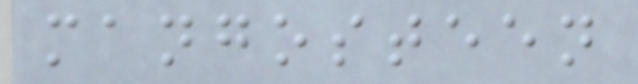mangosteen
